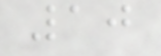10
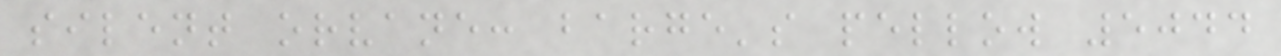silent orvane: barge's pellow 5044
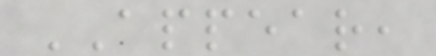APPEAR,
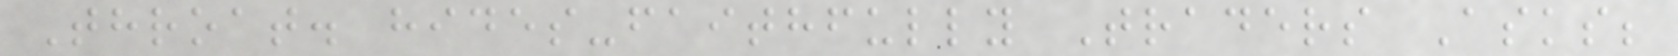Throat. hides-faithfully Traders Asks;
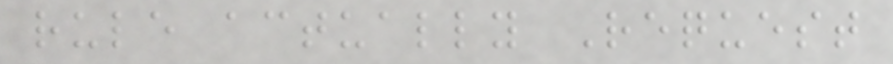rule actually Request
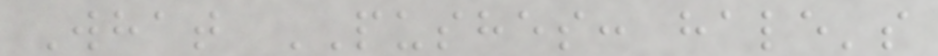What PUSHES: hale's
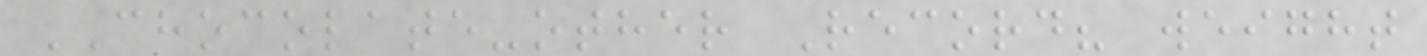CHOCOLATE-other Record? weight
